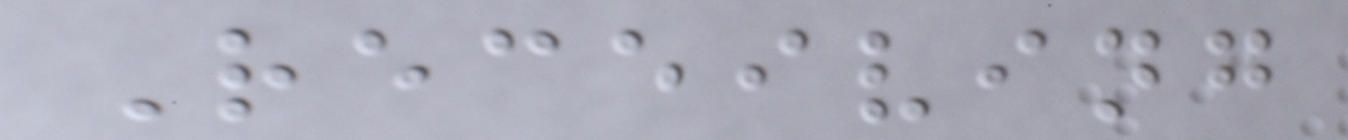Receiving
